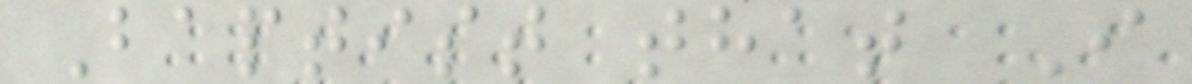Baptist that I
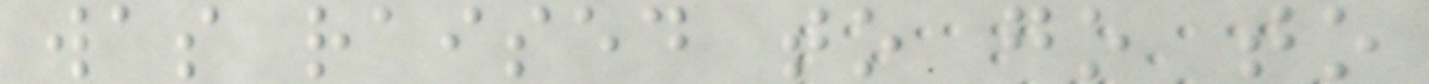was raised to go to
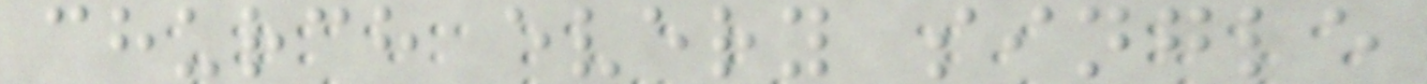church every single
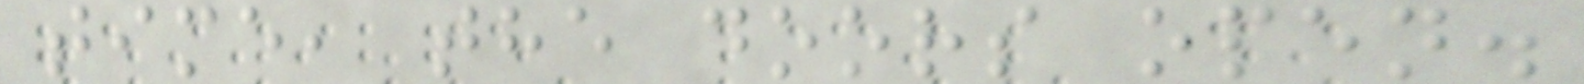time, the doors open.
